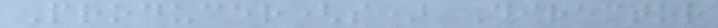Producer(s) Director
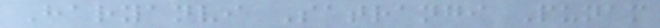Haryanvi Satrangi Punam
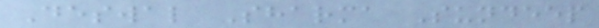Deswal Sharma Sundeep
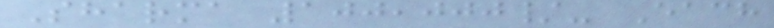Sharma 100,000/- Each
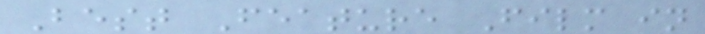Best Feature Film in
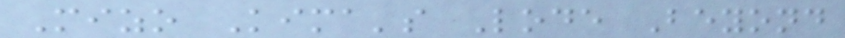Mizo Kima's Lode Beyond
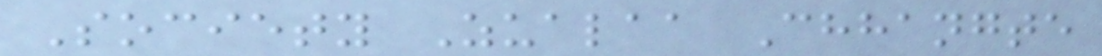Society Zualaa Chhangte
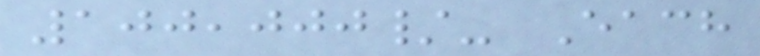100,000/- Each
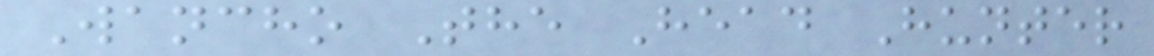Wancho The Head Hunter
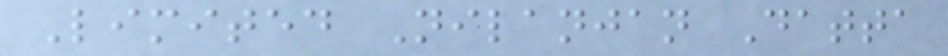Limited Nilanjan Datta
